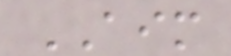AIM
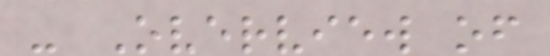- Overview of
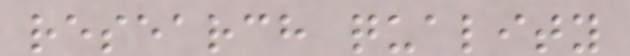research quality
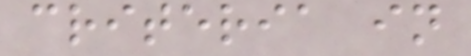criteria in
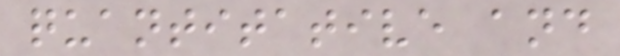quantitative and
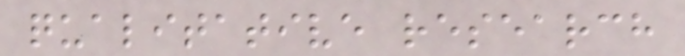qualitative research
